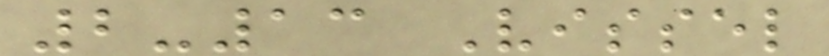2-13 Vissel
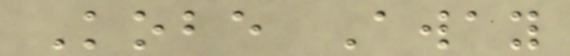Kobe Away
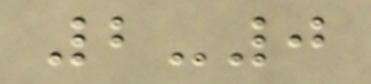2-0
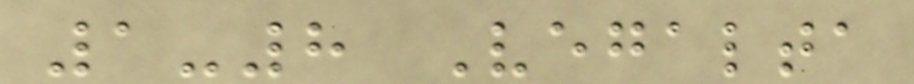1-8 Vegalta
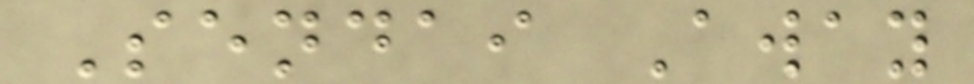Sendai Away
